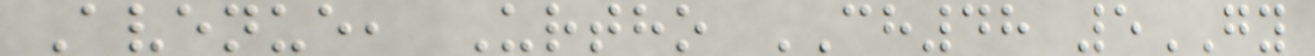Avenue, Urtho CH48 5GY
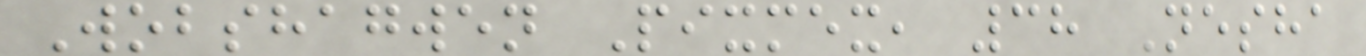Wobshagwen Pixmex, 38 Nesha
